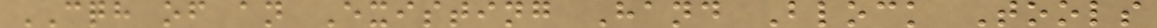CQH of an Existing Hand Block Tools
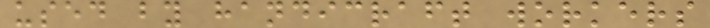used by handicraft workers
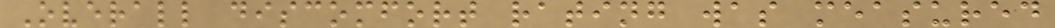Overall discomfort rating was measured
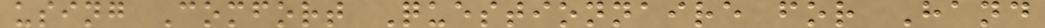using Comfort Questionnaire for Hand
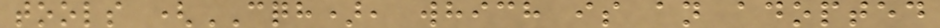tools (CQH), which is an adopted
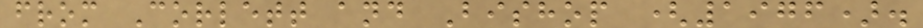from Corlett and Bishop (1976).
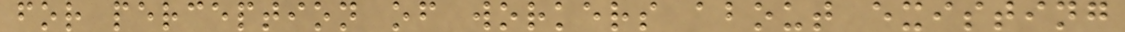for perception of workers about existing
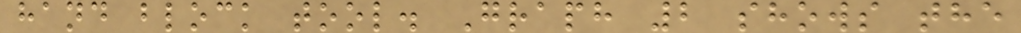hand block tool. Graph 2 shows the
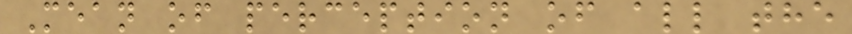Mean of perception of all the
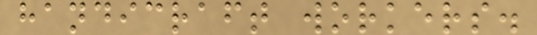handicraft workers.
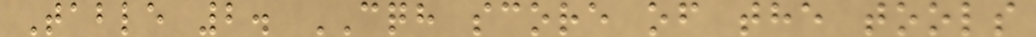Table 2. CQH score of the tools
